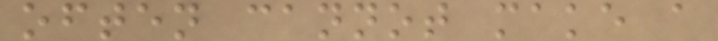often cannot make a
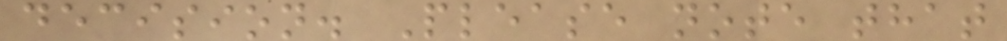decision. Please note that
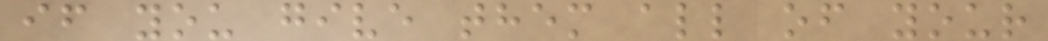if you give them all of your
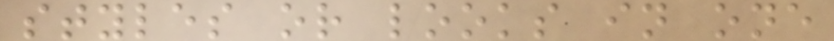styles or looks in one
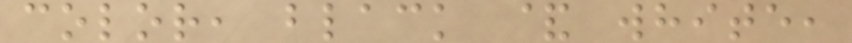color, black & white,
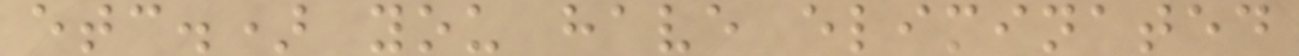etc.) you have eliminated
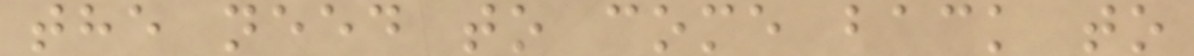the need to come back to
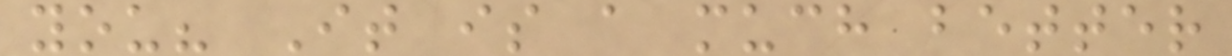you? It is a much better
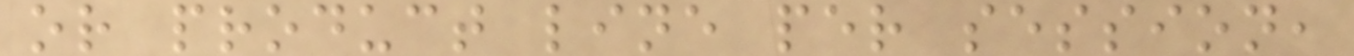or product line per session,
